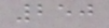250
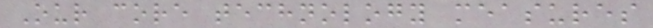Our core technology measures
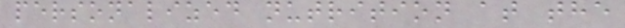personalized nutrition at the
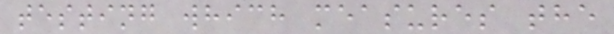testing which measures the
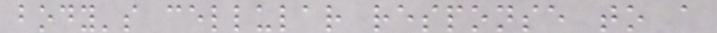body's cellular response to a
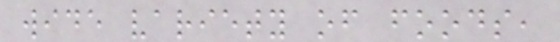wide variety of foods,
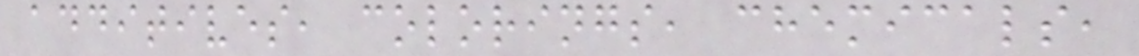additives, colorings, chemicals,
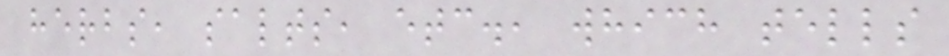herbs, salts, etc., which tells
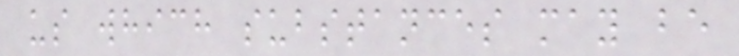us which substances may be
